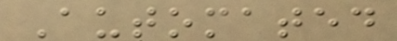Automated
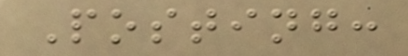Posting:
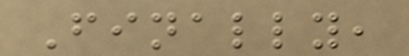Finally,
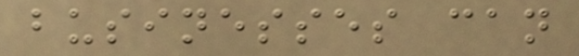businesses can
